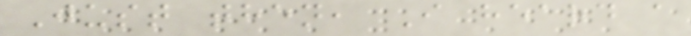Just then, I heard a
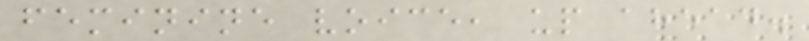feminine voice, up ahead.
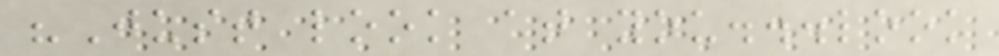"Just look at you...look
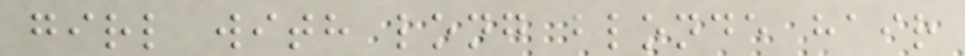girl with long blonde hair
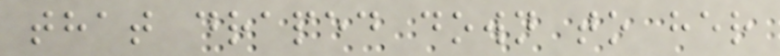that draped down to her
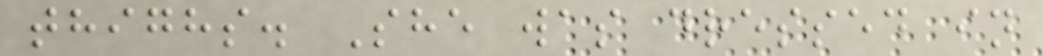thighs. She was dressed in
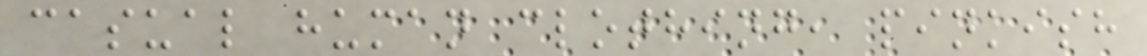casual human clothing, pinkish
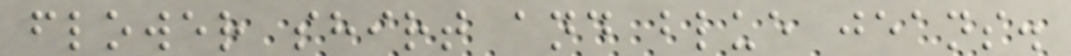flower shirt and blue jeans.
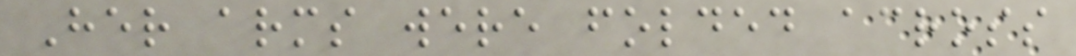Her arms were folded across
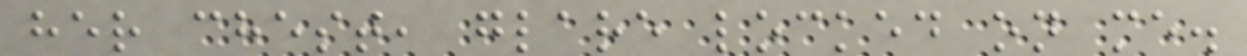her chest, glare locked on me.
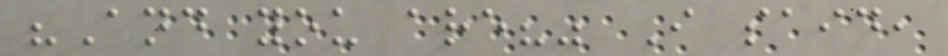"And you are?" I said,
